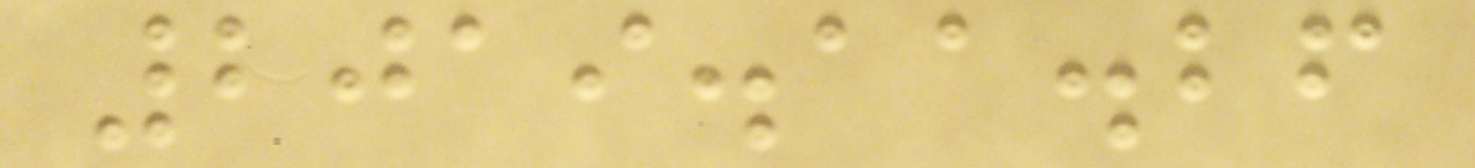2019.11.26
